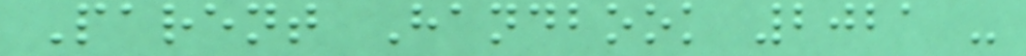Parent Handbook 2021 -
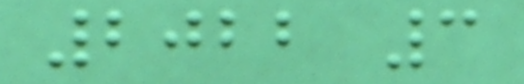2022 3
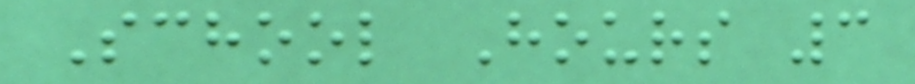School Hours 3
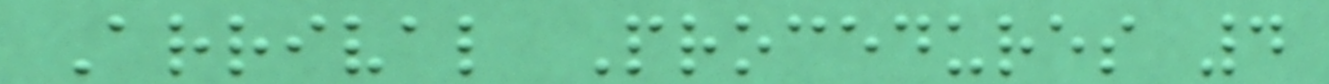Arrival Procedures 4
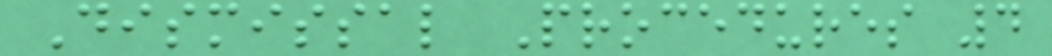Dismissal Procedures 4
